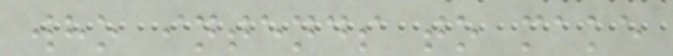who intends to make
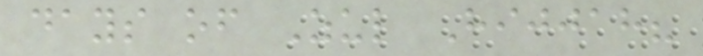days of Zul Hijjah?
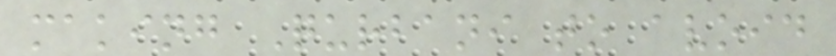making Qurbani to avoid
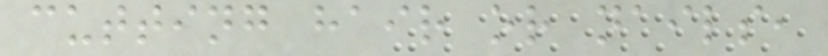cutting hair or nails,
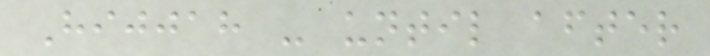Hijjah - until after
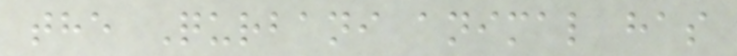the Qurbani animal has
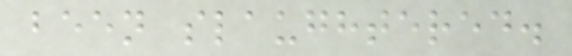been slaughtered.
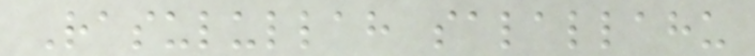Rasulullah salallahu
